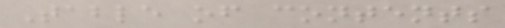Table of contents
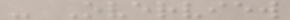- Overview
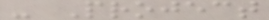- Project
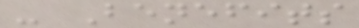- Benefits
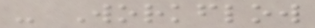- Workflow
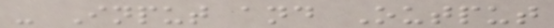- Input and Output
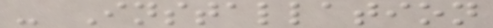- Installation
